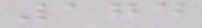174
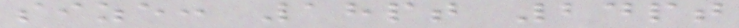size: 18pt 24pt
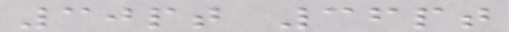30pt 36pt
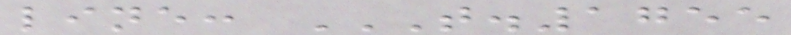line: T.1755
